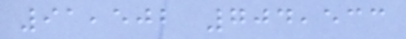91,502 704,533
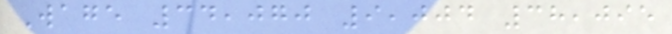Wage 34,070 9,004 38,095
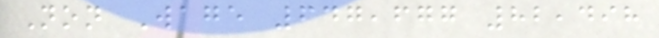Non Wage 647,677 82,498
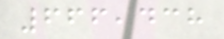666,438
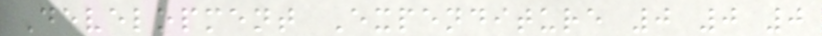Development Expenditure 0 0 0
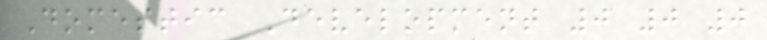Domestic Development 0 0 0
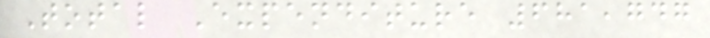Total Expenditure 681,747
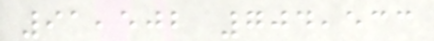91,502 704,533
